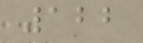122
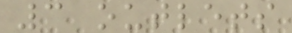3 outlets
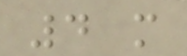4 m
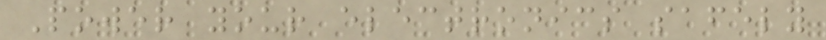Power your electronics safely
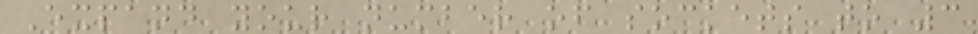Expand your number of sockets to 3
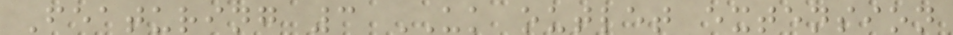Featuring 3 UK outlet extension
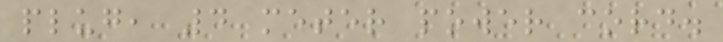plug, 4 meter power cord.
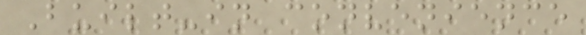Built-in convenience
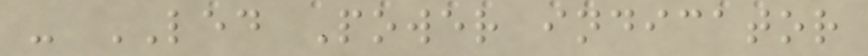- LED Power indicator
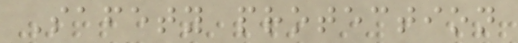Safety protection
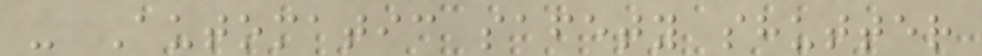- Automatic safety shutter
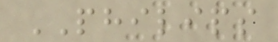PHILIPS
